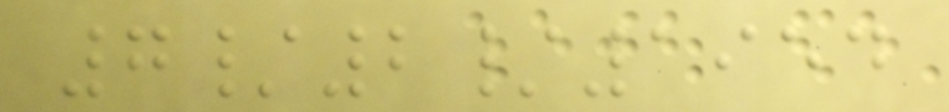7/2/1954
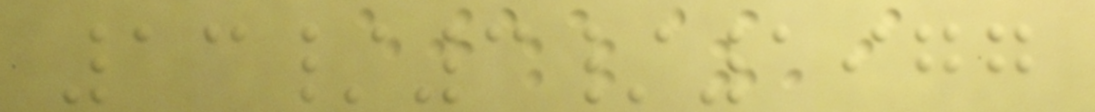13/3/1977
